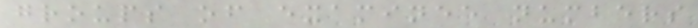groups of examinee numbers
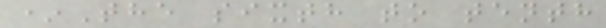*The sixth to tenth
